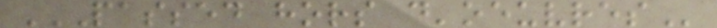PASSED HORS D'OEUVRES
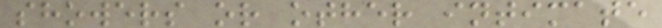showers or other intimate
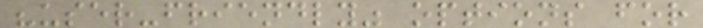"user-friendly" options for
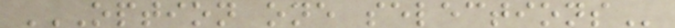OPTION ONE SELECTIONS
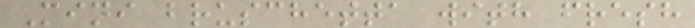Mini bruschetta with fresh
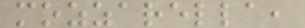mozzarella,
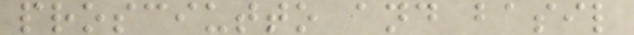prosciutto and basil
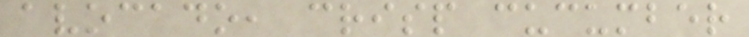avocado, crisp cucumber
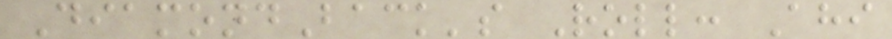DiamondBack's Roll: Ahi
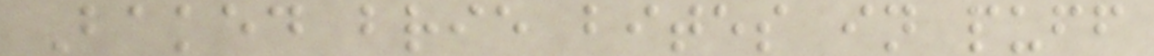Baked brie bites in puff
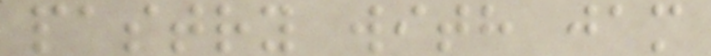pastry with jam
